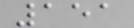151
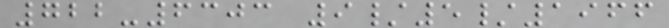722-6303 9/5/1966
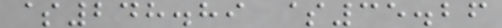$248.89 $35.26
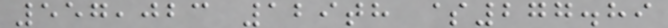557,023 129th $277.89
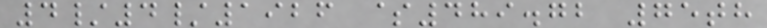4/4/1926 $489.72 75th
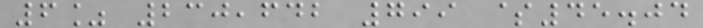6% 230,642 799 $45.04
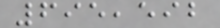695,592
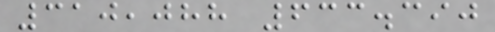310,088 633.390
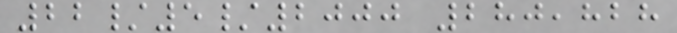22/5/2000 280,828
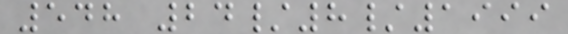548 24/8/1999
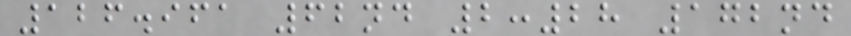126.961 62nd 2:28 172nd
